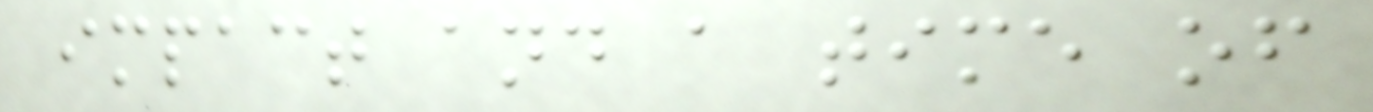impact and a time of
